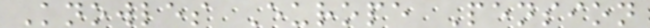Knowles Europe Pension
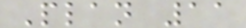Plan 11
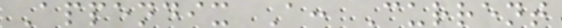Appendix A: Current
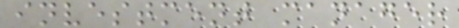investment manager
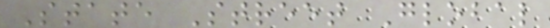State Street Global
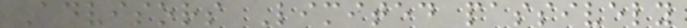Advisors Limited passively
